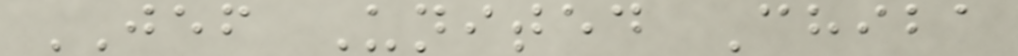JEF United Chiba
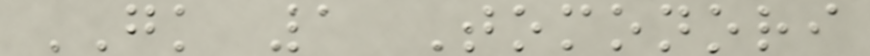GK 1 Tomonori
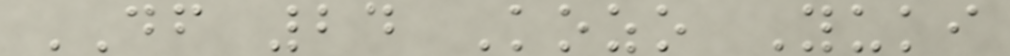DF 24 Kozo Yuki
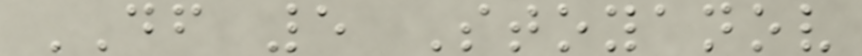DF 5 Stoyanov
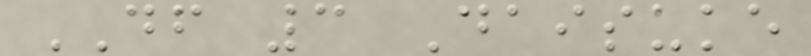DF 3 Daisuke
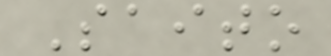Saito
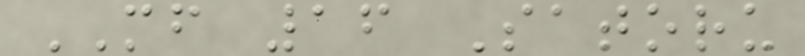MF 16 Satoru
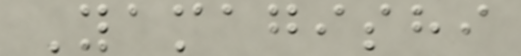Yamagishi
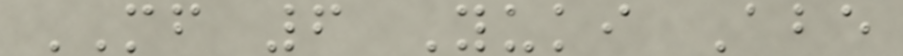MF 6 Yuki Abe
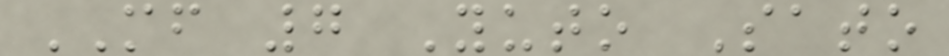MF 7 Yuto Sato
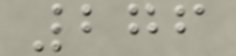276
